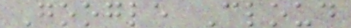Google Cloud
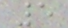5
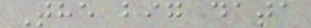The big data
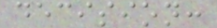decision:
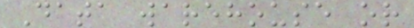Data warehouse or
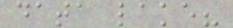data lake?
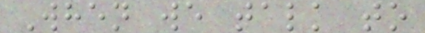When we talk to
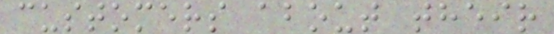customers about their
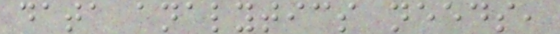data analytics needs,
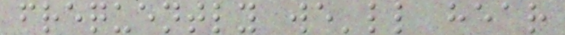frequently we'll hear
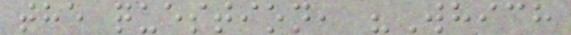the question, "Which
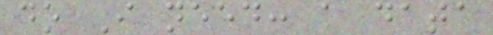do I need: a data
